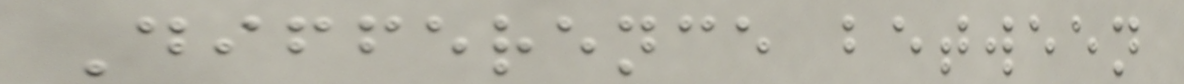Difference between
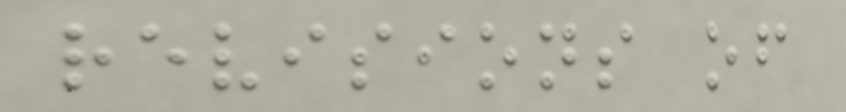revisions of
